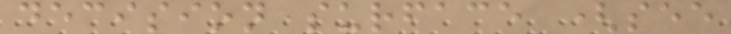decision surface (see
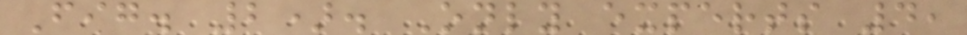Fig. 2). Only experts 4,
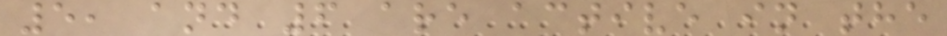5, and 6 are active in the
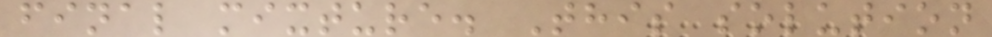final mixture. This solution
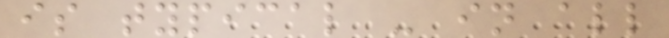is typical - in all
